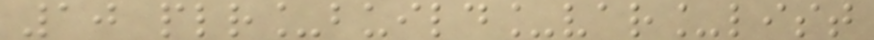10 plr_build_var_list
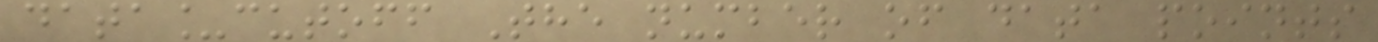data_cutoff The number of data points
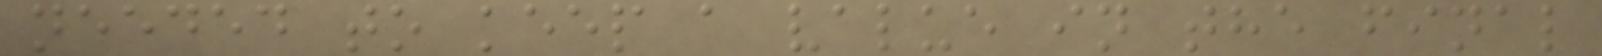needed to keep a value in the final
